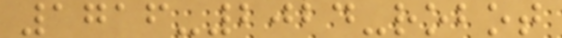1716-2024-robot
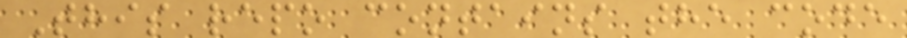This repo contains the code
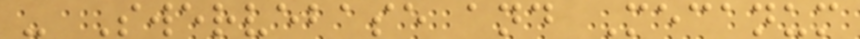- Swervebase and Mecanum
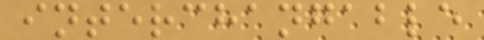interchangable
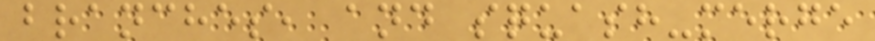branches, and squash-merge
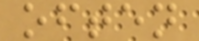often
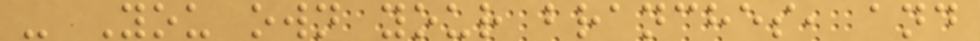- You own your branches, and
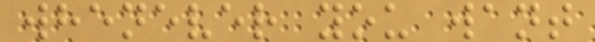whenever you want
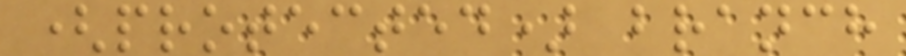(protected) branch
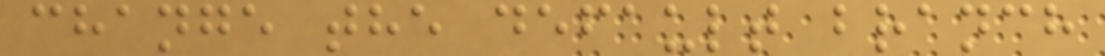change the default branch
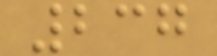237
